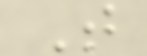T
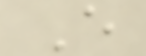E
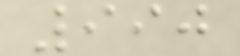990
